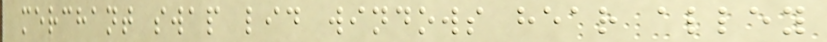merchant swap lid windows hear alley
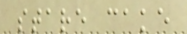stare cake
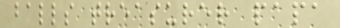balls treasurer papa
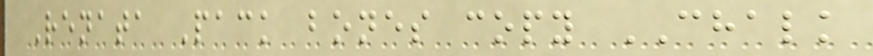Renata Pack bones copy CHALK
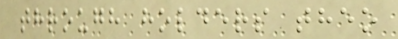through holders theo
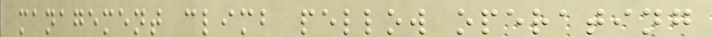management climb pellow operating
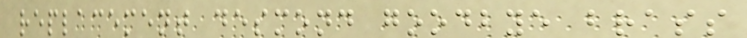replacement desmond goodbye brass
